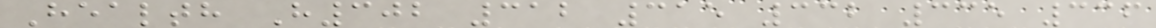Health H302 312 315 332 335 336
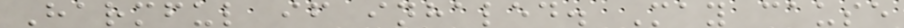Harmful if inhaled. May cause
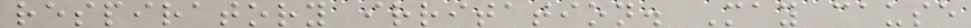respiratory irritation. May cause
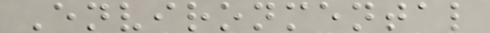Environmental
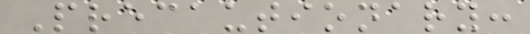Precautionary:
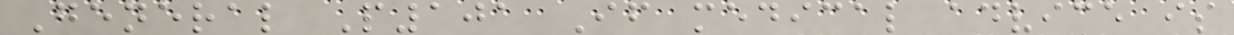General P101 If medical advice is
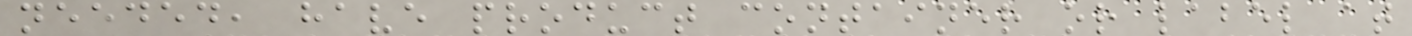needed, have product container or label at
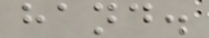hand.
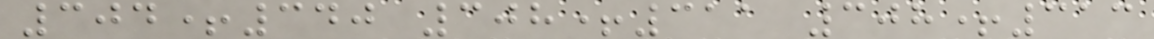304+340 308+311 308+313
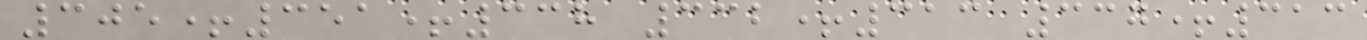305+351+338 332+313 337+313
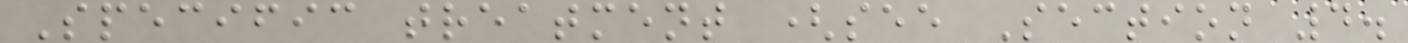Specific treatment (see Section 4.
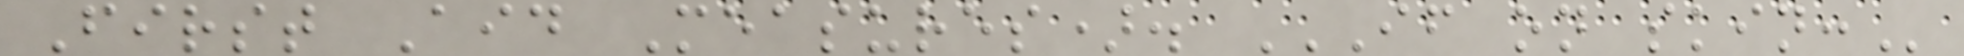First Aid Measures). IF ON SKIN:
